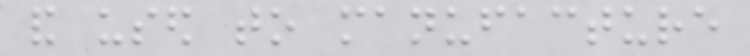and used to manufacture
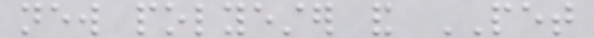new polyester and PET
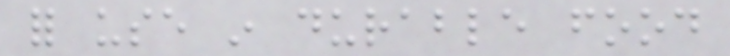for use in durable food
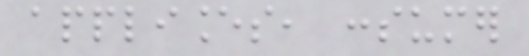appliances, consumer
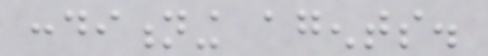conditioning agents.
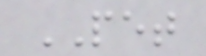PET
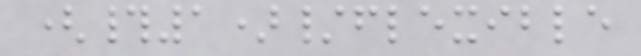(#1)/flexible
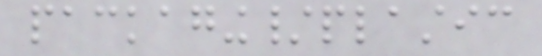packaging/plastic
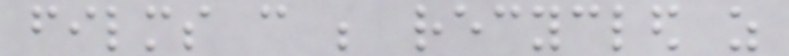films can be recycled as
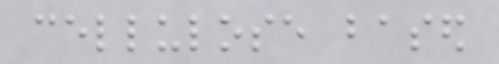cellulose based
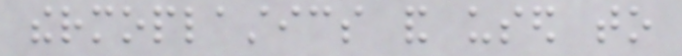thermoplastics and used to
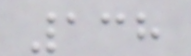138
